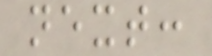next:
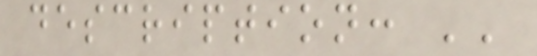description: ''
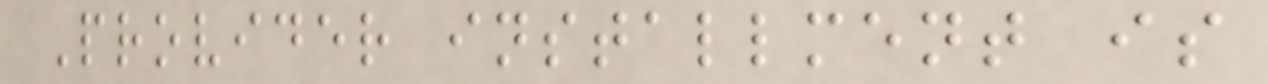Provider installment is
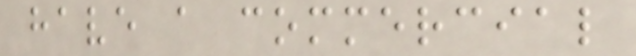have a commercial
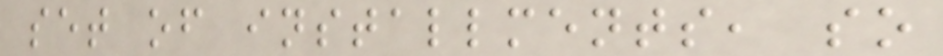set of installments, so
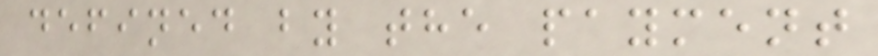defined by the payment
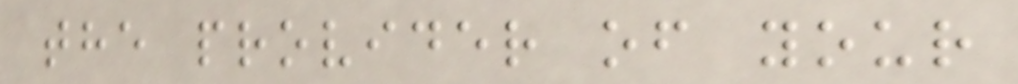the provider of your
